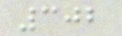302
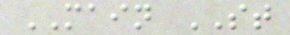MAIN ST
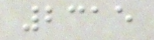2315
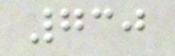730
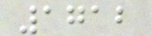1712
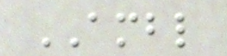AMBL
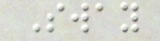Sway
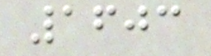1603
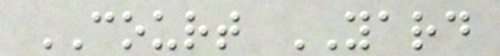COURT YARD
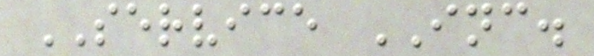SERVICE INC.
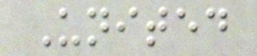United
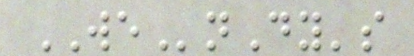WEnDy's
